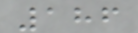186
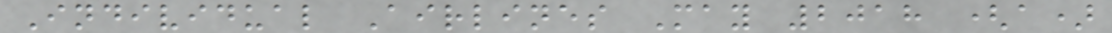Individual Airlines May 2018 (a)
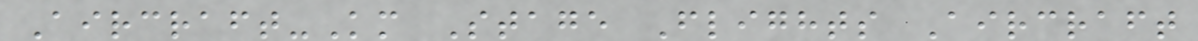Aircraft-Km Stage Flights Aircraft
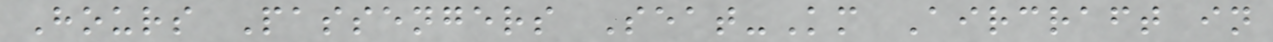Hours Passengers Seat-Km Aircraft in
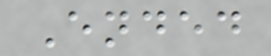Ended
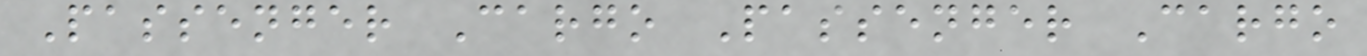Passenger Cargo Passenger Cargo
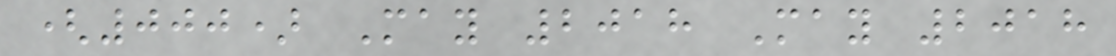(000) May 2018 May 2018
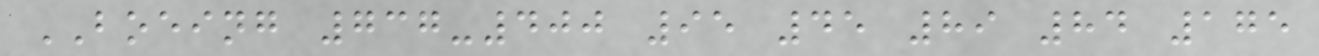BOEING 737-400 95 45 89 84 175
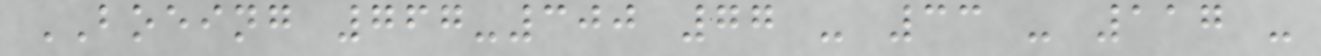BOEING 767-300 77 - 33 - 117 -
